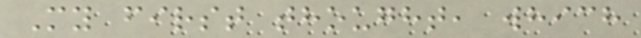My first thought, which
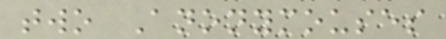two Anonymouses
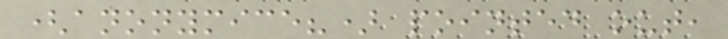(anonymice?) pointed out,
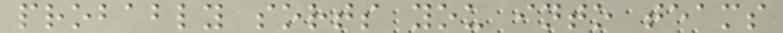probably sorts you into teams
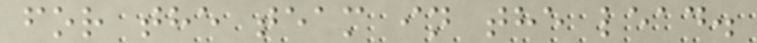for the team in the lead.
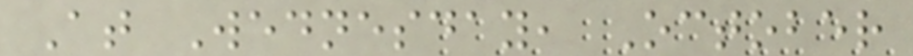At Wednesday, October
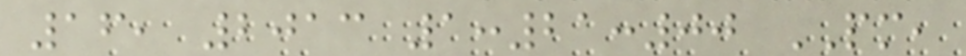16, 2013 1:21:00 PM,
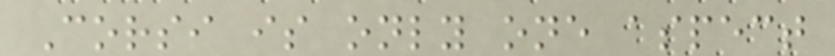Corsi is only one aspect
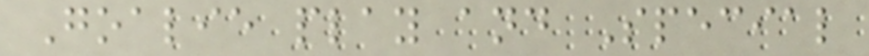Goalie play and Special
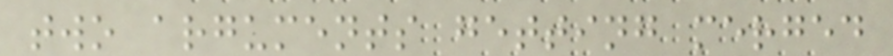two arguments getting merged
